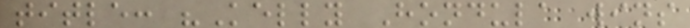title: "Kelly Hondula wins
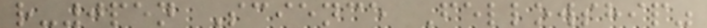r-0pen Science Fellowship"
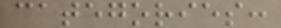categories:
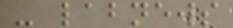- labnews
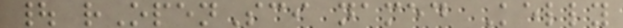| rOpenSci named Kelly
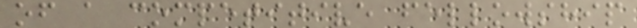of a competitive fellowship
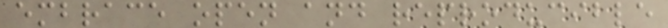embrace open and reproducible
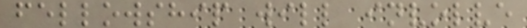fellowship will involve
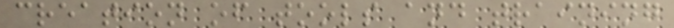creation of tools and training
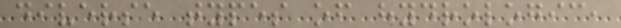diverse types of hydrologic,
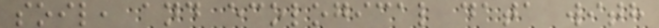soil, and ecological data with
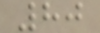80
